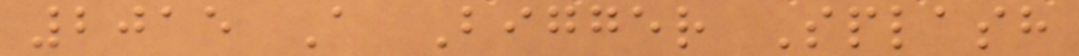2015 A Bigger Splash
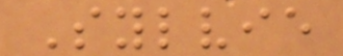Sylvie
